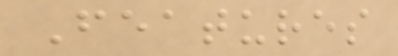Features
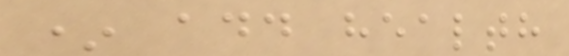* add health
